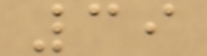39
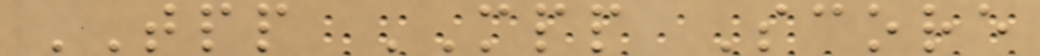TPP MPP Score
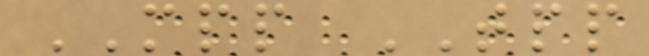MPP TPP
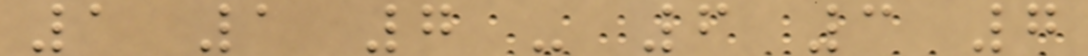1 1 7 - 6 3 7
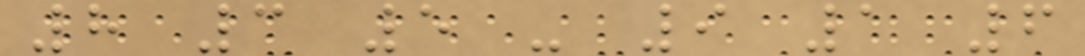8 3 5 - 9 1 6
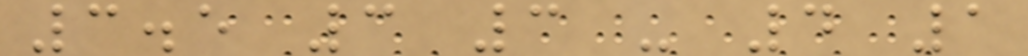3.5 3 3 - 4 1
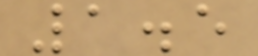1.5
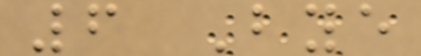6 Bye
